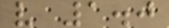v 1.0
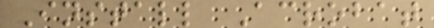Install Acrobat
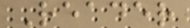Reader
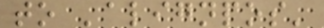to 'alignpos'
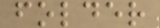folder
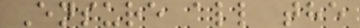Ensure all the
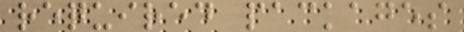required packages
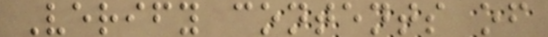Verify contents of
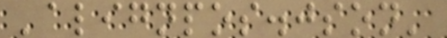'alignpos.json'
